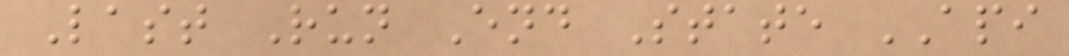Last Run End State API
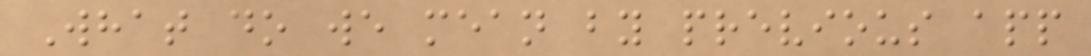What do we mean by previous app
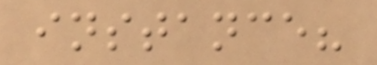instance?
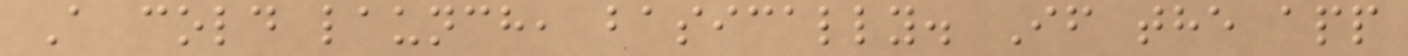A cold launch, basically. If the app
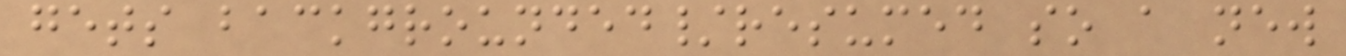gets backgrounded/resumed so a new
